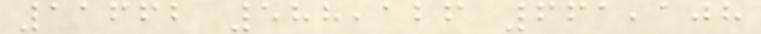11662 588,126 661,108
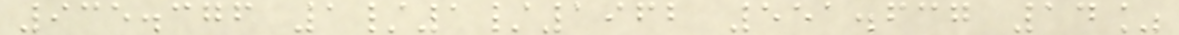935.376 1/1/1962 551.637 14%
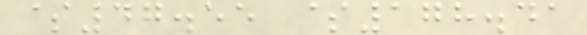$47.55 $178.41
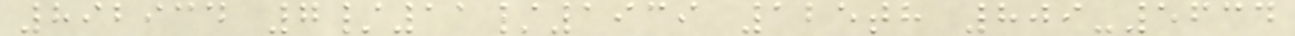892934 7/11/1939 125th 809-5634
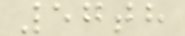57th
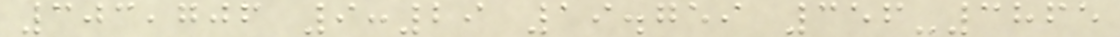303,706 9:29 19.759 356-3865
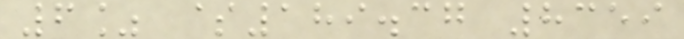6% $189.37 8359
